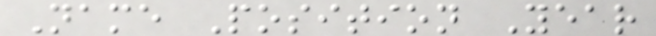Name Position Year
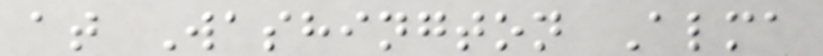at Washington Alma
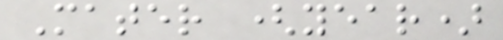Mater (year)
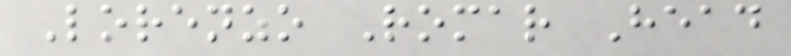Lorenzo Romar Head
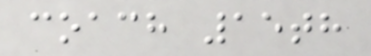coach 15th
